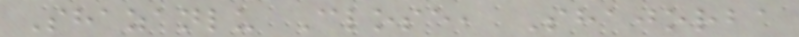Shazanlu Close, Shajorba
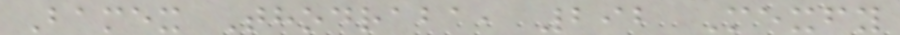Bamex Thodraba, 292 Mexfy
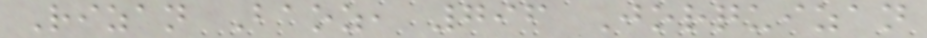Rizan Baoz, 796 Jorquizan
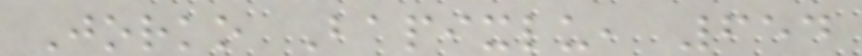Jorko Bapixlu, 654
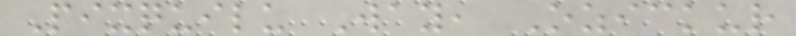Pixquilu Way, Ozickur
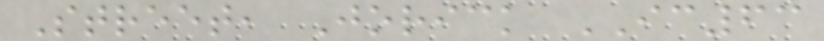Street, Jorick IC63
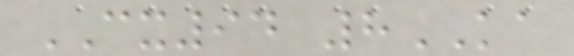CX94 8KA
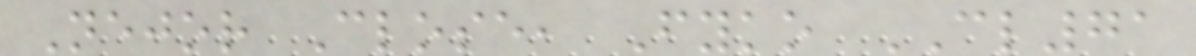Nejor Close, Fyko CL71
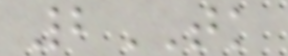2TK
